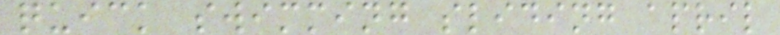quick swimming sliding april
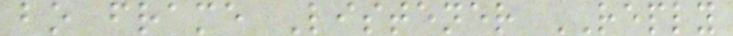bo frame Listener REPLY
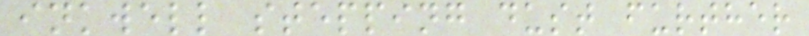inkwell stepping dust further
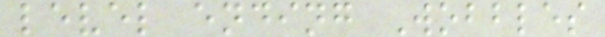level ending Wobbles
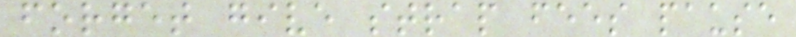forget give strap fees pause
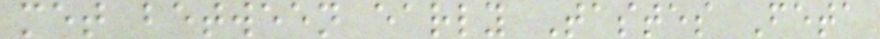met between early Tastes Feta
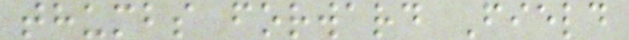thumbs forward Field
